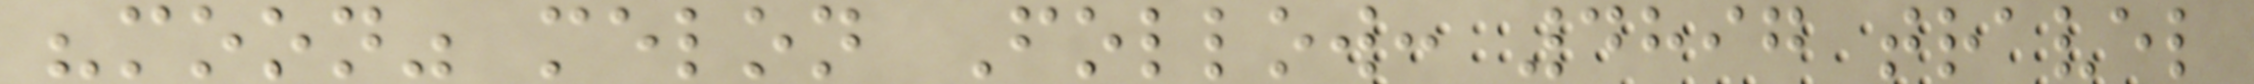"moon" melon Follow: 4897 travel
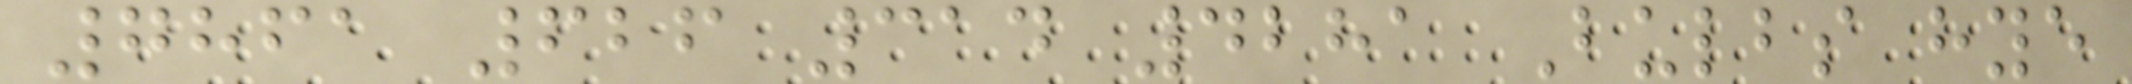7861 626 314 4281 Bulbs hye
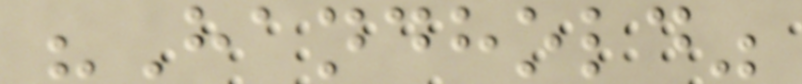"Handhold"
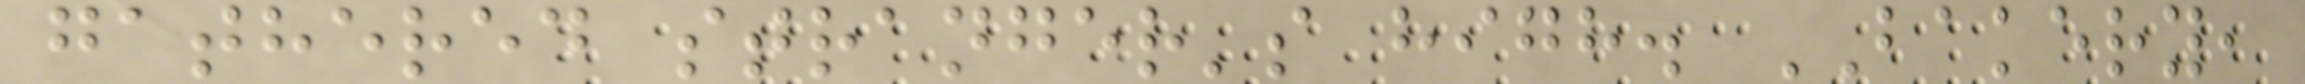gathered stranger's high. BAKERY,
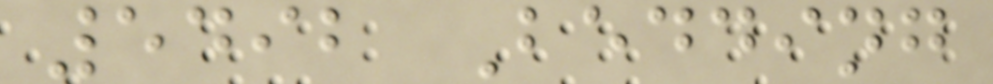5492 Bedding
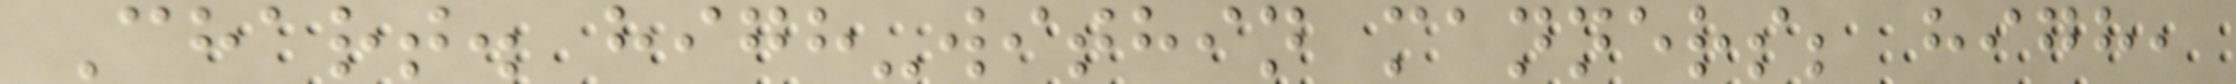Chart. high-within manners; high,
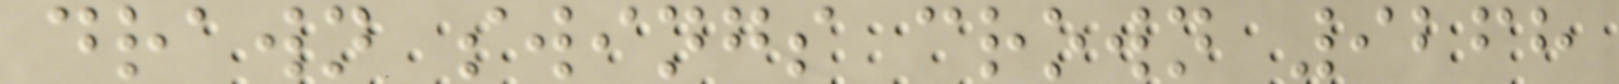drawn swings crown 9268
